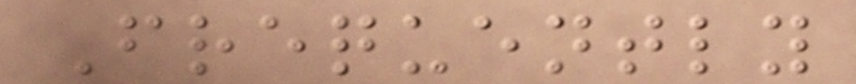Frequently
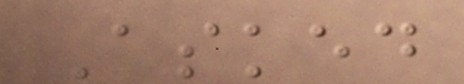Asked
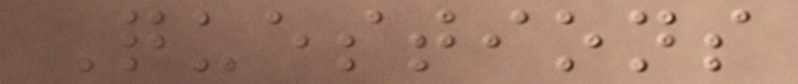Questions
